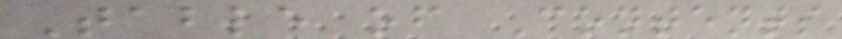Table of Contents
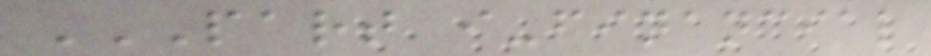PART I-FINANCIAL
